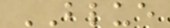BLUE
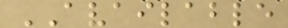AVAILABLE
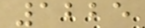1225
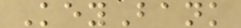KeyBank
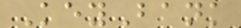KeyBank
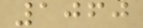1060
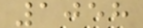1058
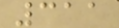311
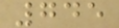745
